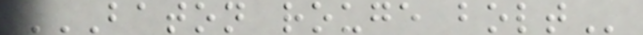BATON ROUGE BOLT
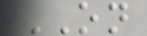ON
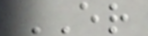ER
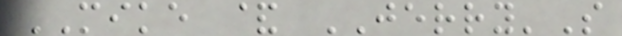MIKE & JERRY'S
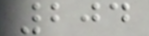204
